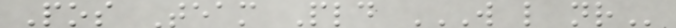Pos Team Pld W L NR
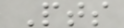Pts
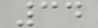34
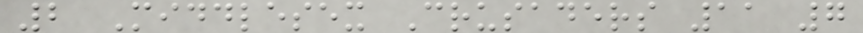2 Middlesex Crusaders 11 7
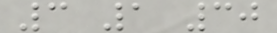3 1 30
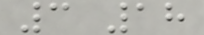3 18
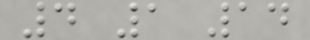4 1 14
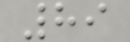89
